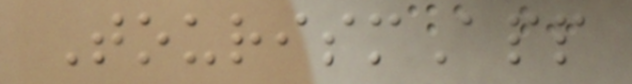TourismApp
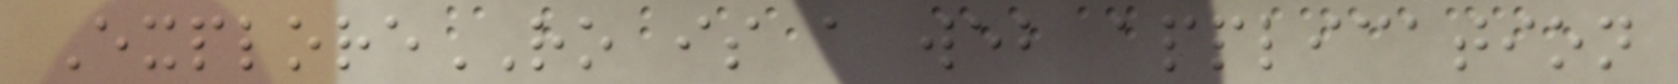ExploreRO is a web application
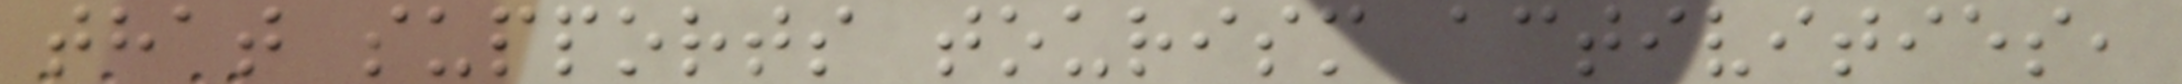that supports tourism activities,
